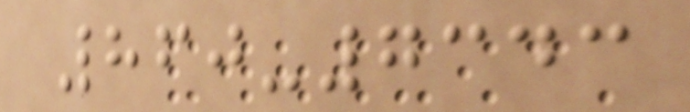860-7343
